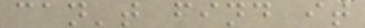can't find it
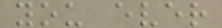you ever
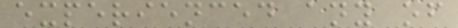experienced any of
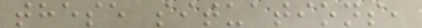these situations,
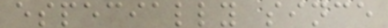especially since
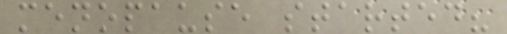menopause started?
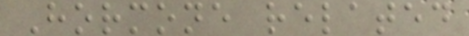Hormone related
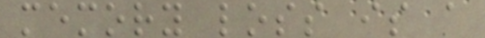memory loss is a
